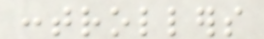controllers
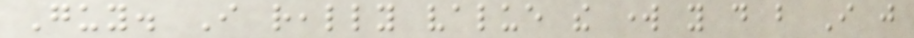Guy. I really value the work you do but I just
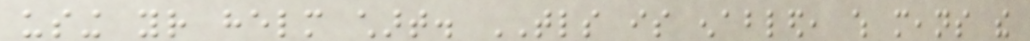using your helm chart. TLS is enabled, which means the
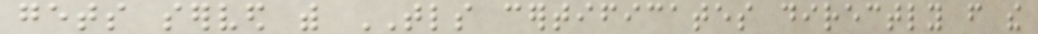gets served with TLS certificates directly from the
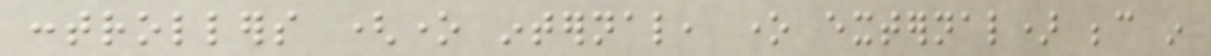controllers (one internal, one external) because in
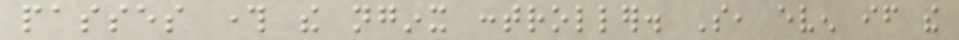passes through the nginx controller. So, even if the
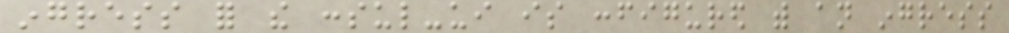ingress for the consul-ui is configured with an ingress
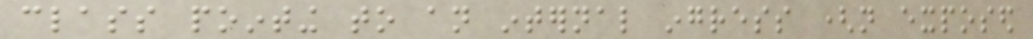class pointing to an internal ingress (not exposed
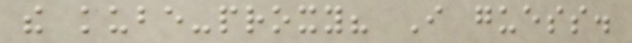the kube-proxy? I guess.
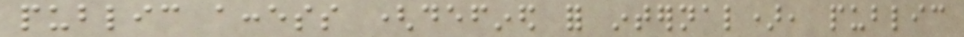public access (defined for internal), public
